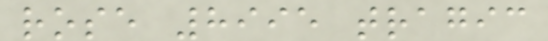rose 8995 tragic
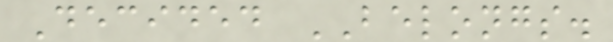Decided BELONGS.
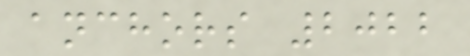anchors 2022
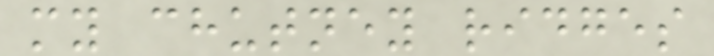my chutney ridges
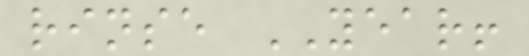rinse YEAR!
